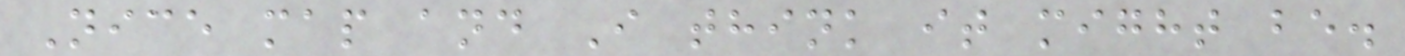Nice map and I think it might be.
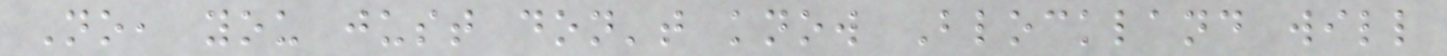No, you just don't know Blockland will
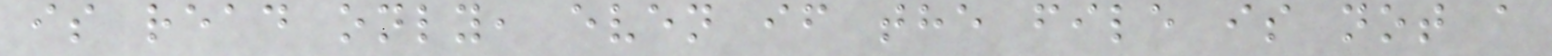is read only, even if the file is not a
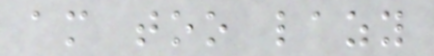am too lazy
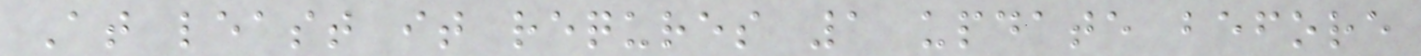At least it requres 1 update before
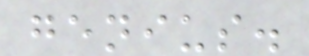genius.
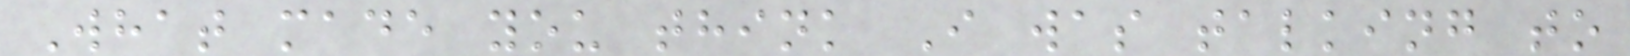What made you think I was talking to
